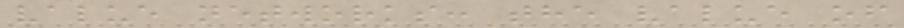value networks: the value of
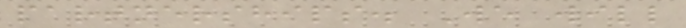partnerships. We will
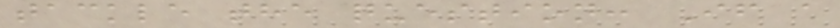tackle the question: If a
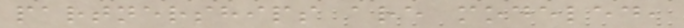partnerships are modeled,
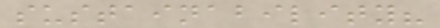sustainability?
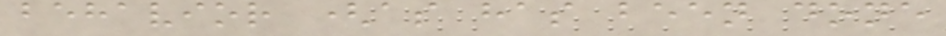behavior (as has been done
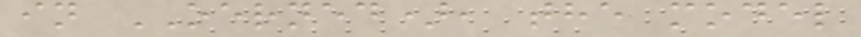in OERNED), the model
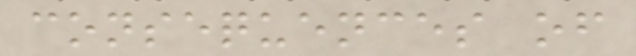consequences of
